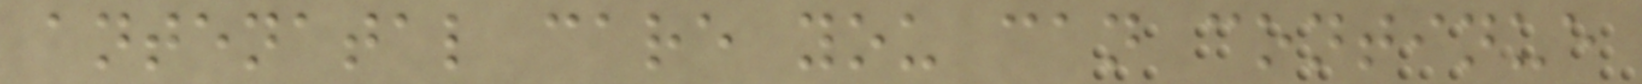antenatal care you can continue
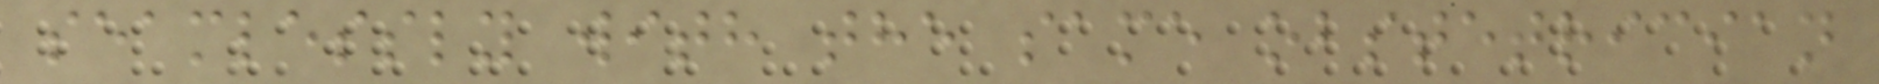seamlessly with the same obstetrician
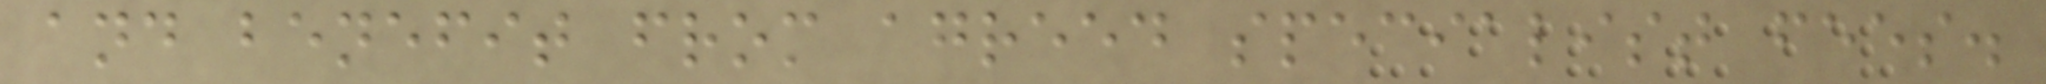and benefit from agreed specialist fees.
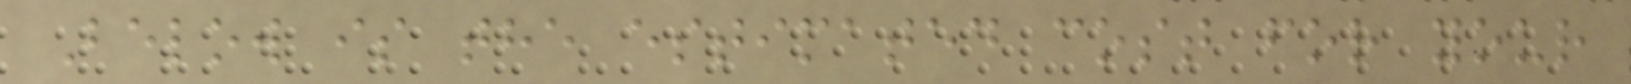Below is the estimated cost for your
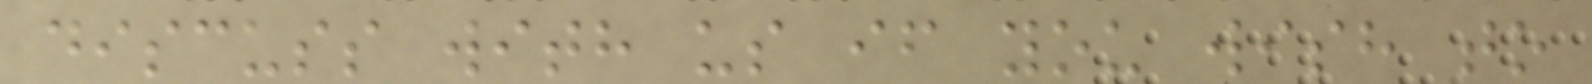discuss with us if you wish to
